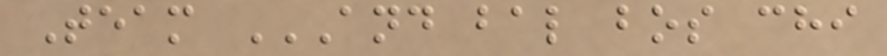Team AND BAL BOS CHI
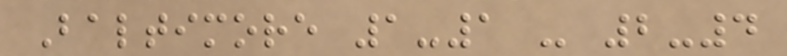Baltimore 1-1 - 2-4
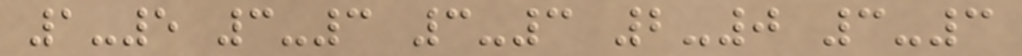1-5 3-3 3-3 2-0 3-3
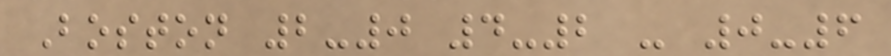Boston 2-0 4-2 - 0-6
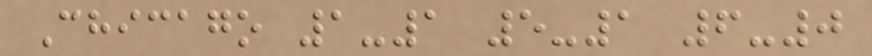Chicago 1-1 5-1 6-0
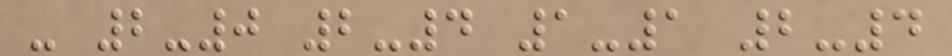- 2-0 2-4 1-1 2-4
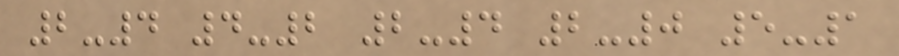2-4 4-2 2-4 2-0 5-1
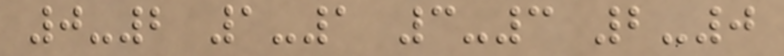0-2 1-1 3-3 2-0
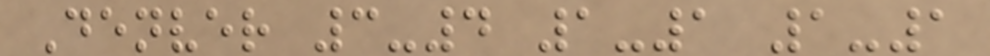Denver 3-4 1-1 1-1
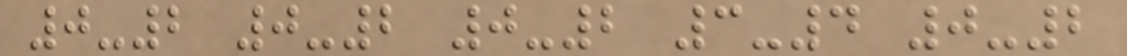0-2 0-2 0-2 3-4 0-2
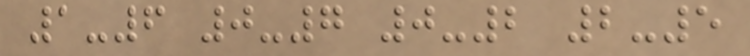1-6 0-7 0-2 2-5
